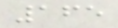165
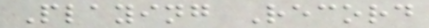Playing Record
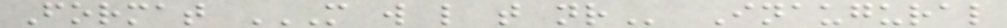Format M W L T NR Inaugural
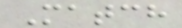Match
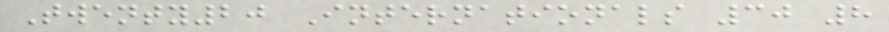Twenty20 Internationals 30 8
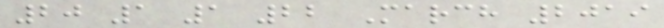20 1 1 22 March 2019
